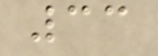33
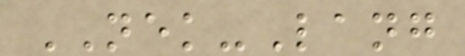NEK-Lang
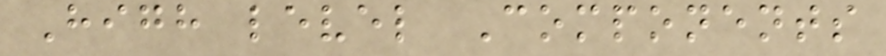High level Components
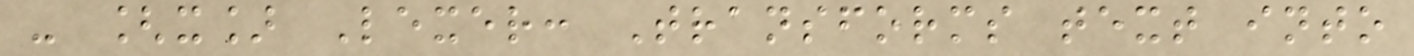- [x] Lexer: Transforms text into
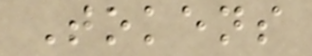Tokens
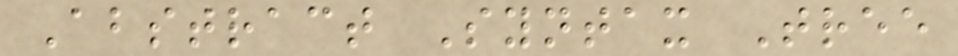Abstract Syntax Tree
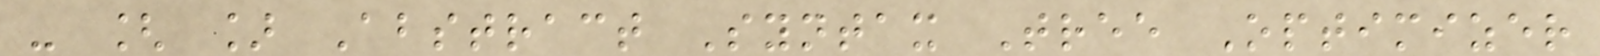- [ ] Abstract Syntax Tree Optimizer
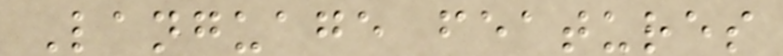Language features
